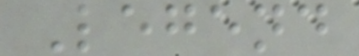Legend
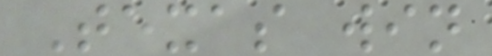Texas win
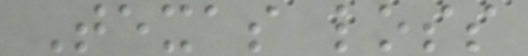Texas loss
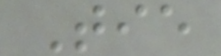Tie
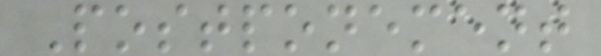Postponement
